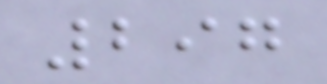297
